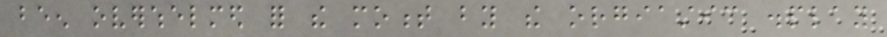been overwhelmed for the moment by the orgiastic display
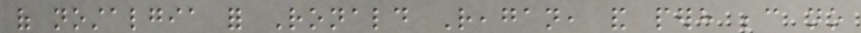of nostalgia for Ronald Reagan, and perhaps because no
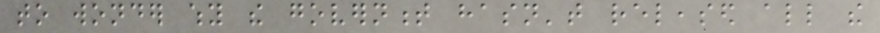to wonder why the government hasn't released all the
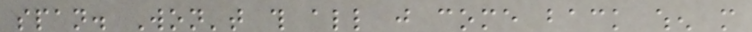span. Won't this all just come back when more
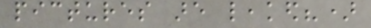pictures are leaked?)
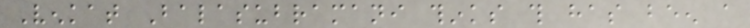Venkat Balasubramani thinks this has been a
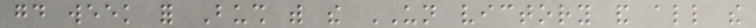good week for Bush with the UN victory and all the
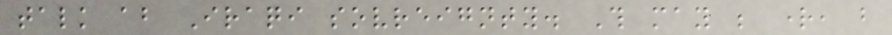talk about Iraqi sovreignty. This may be right, but
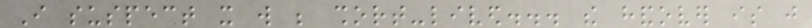I suspect it will be short-lived... the handover is just
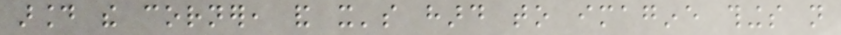around the corner, and it's hard to imagine things not
